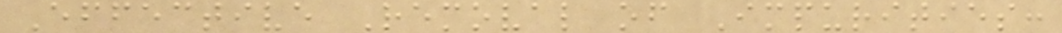Effective Removal of Impurities:
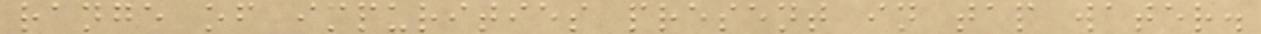range of impurities present in tap water.
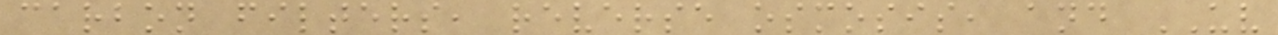carbon filters, reverse osmosis, and UV
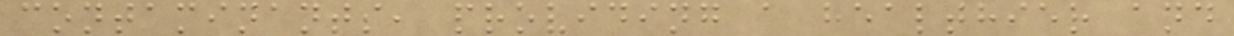contaminants, providing a healthier and
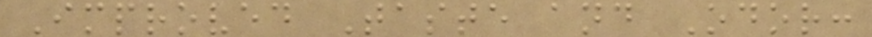Improved Taste and Odor:
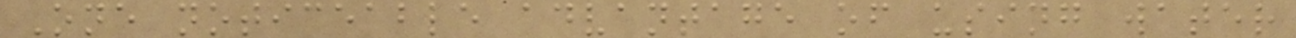One noticeable advantage of using water
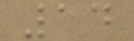14
